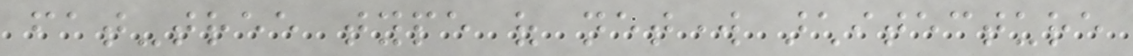fat-tree type of network architecture
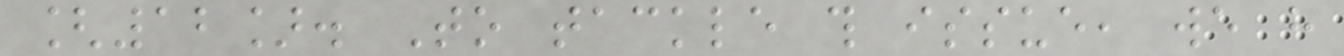[12]. To tackle this issue, we have
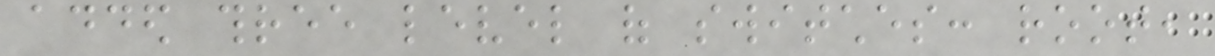added three level of switches: root,
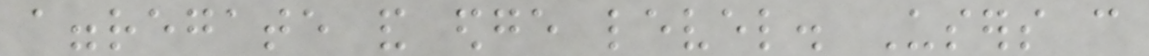aggregate and edge level. Users can
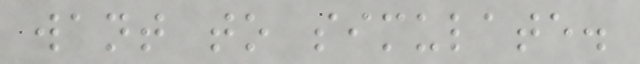want to simulate.
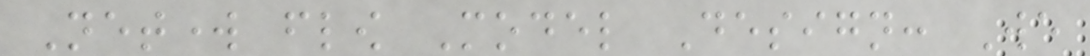Network flow Model Design: We
